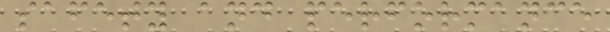safety and performance
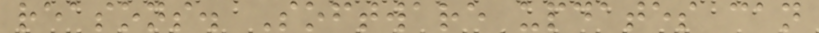reasons. Software updates can
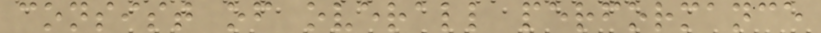consist of overall performance
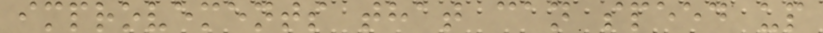improvements that can speed up
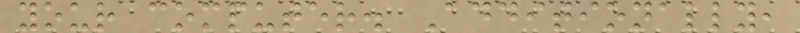your computer. Additionally,
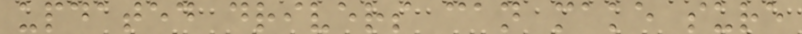updated drivers can make sure
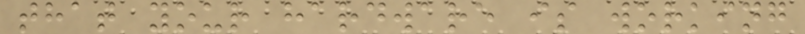that your hardware is working
